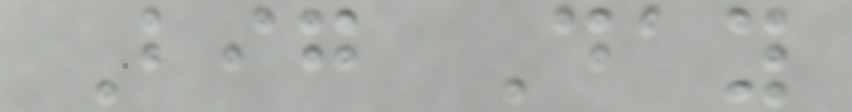Big Day
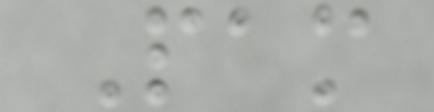Pam
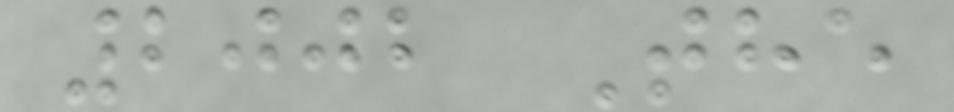2002 The
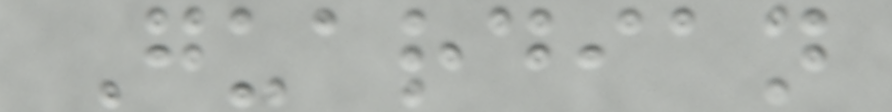Guardian
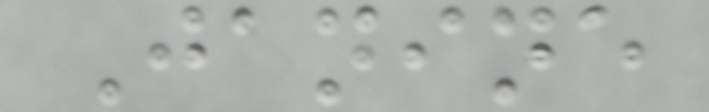Janine
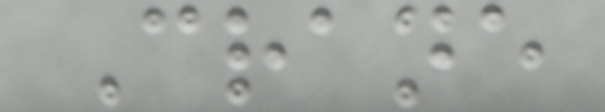Crane
